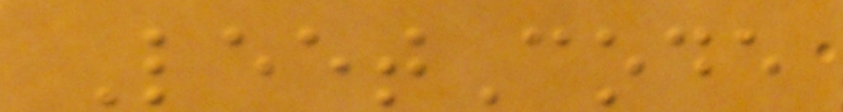LeetCode
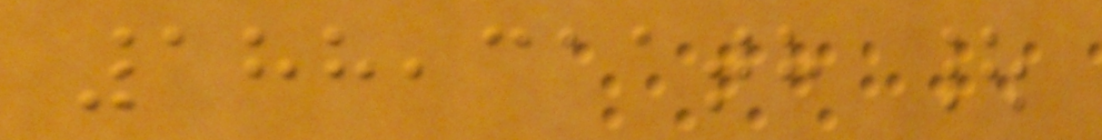188,311th |
